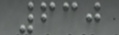630
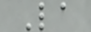La
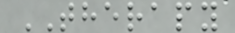THERAPY
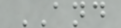AND
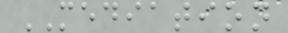MEDIATION
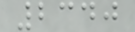2340
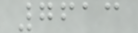7613
